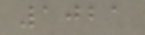1021
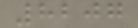8207
